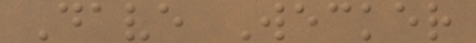Dave Wecker
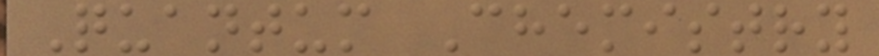Quantum Chemistry
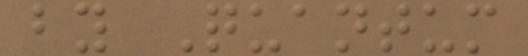by Quantum
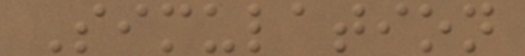Simulation
